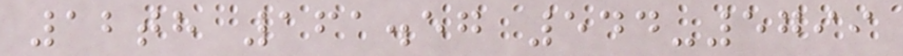12th 161.57 544-5799
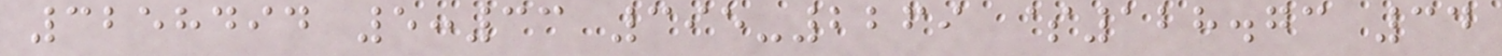3258494 5:33 395-2269 $128.73 34
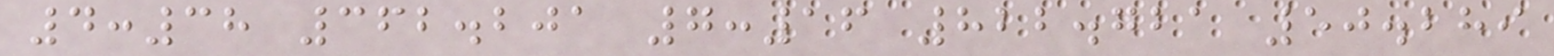4:38 362.201 7:16 822.721 50.289
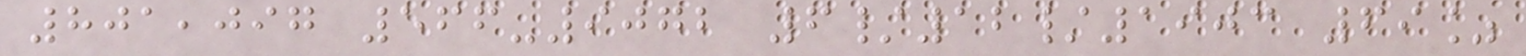801,097 566-9072 6/12/1903 69%
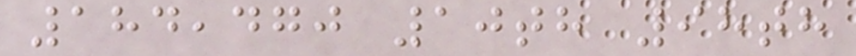184,470 10th 98th
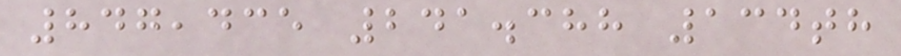847,435 241.388 134th
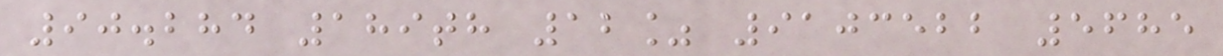90.284 189th 12% 9103522 5685
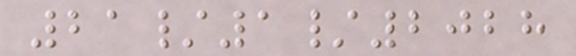21/1/2028
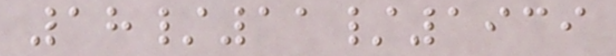18/11/1939
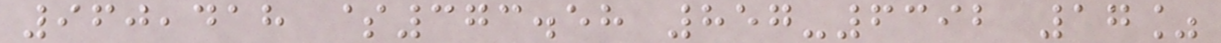960,418 $373.58 857-6392 17%
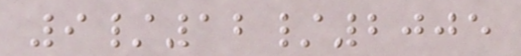9/12/2005
